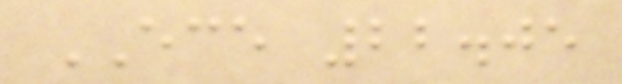ECE 22.05
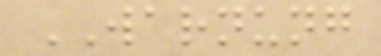WARNUNG
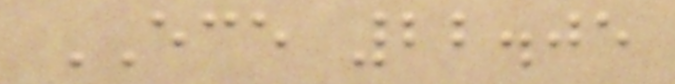ECE 22.05
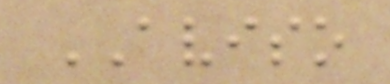AVISO
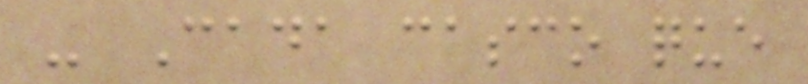- Cada casco que
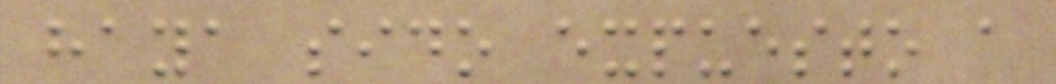haya sido expuesto a
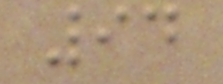94
